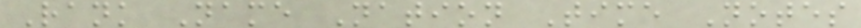Rank Name Nation Time Notes
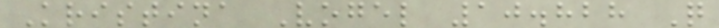Kristina Vogel 10.828 Q
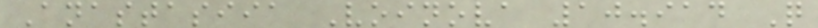Anastasiia Voinova 10.914 Q
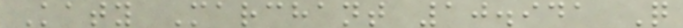Katy Marchant 10.941 Q
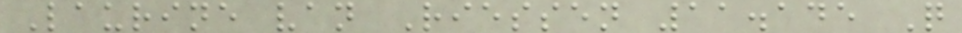Laurine van Riessen 11.145 Q
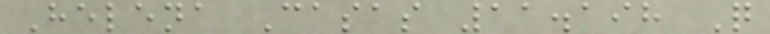Helena Casas 11.198 Q
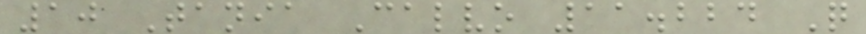10 Tania Calvo 11.224 Q
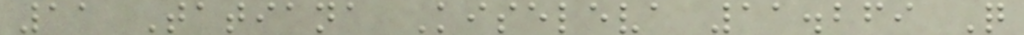11 Tatiana Kiseleva 11.269 Q
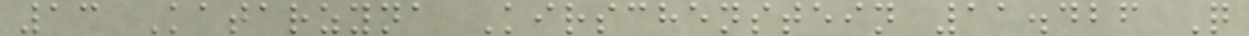13 Katarzyna Kirschenstein 11.426 Q
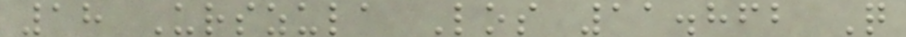18 Urszula Los 11.862 Q
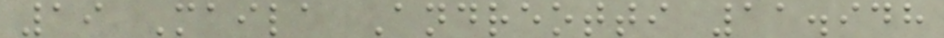19 Maila Andreotti 11.948
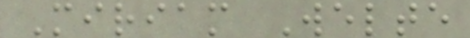Miriam Welte
